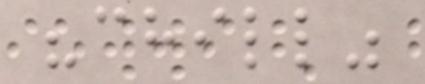"chill"
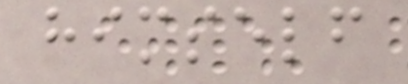himself
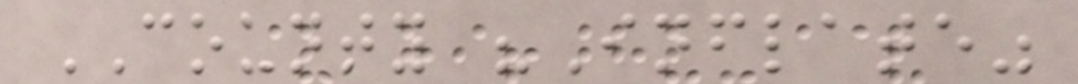COUNTY "Inflate"
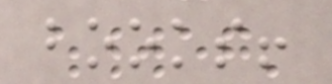books!
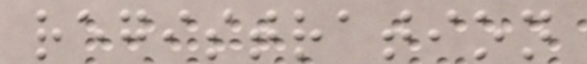registration
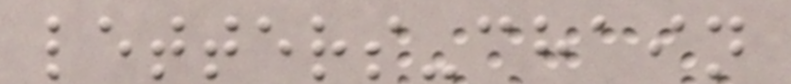letters-chain
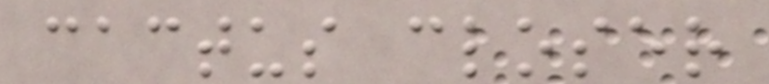cactus closer
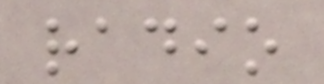radio
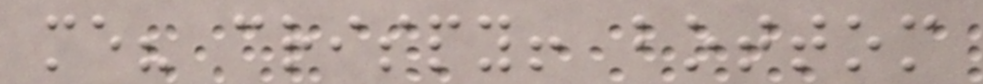me? crispy! bottom
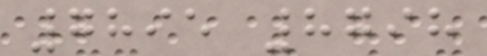7895 8798
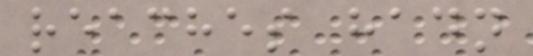reaches hadn
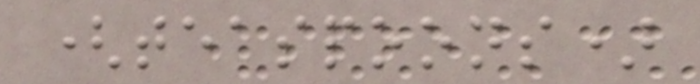(teaspoons)
